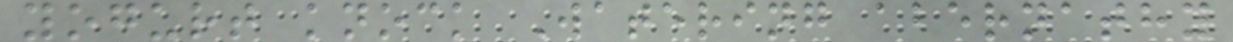yogurt knock Watering abernathy
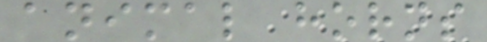animal horns
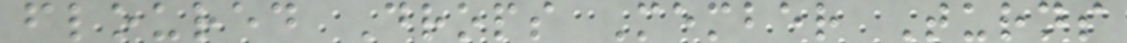floured Drops Member Turns
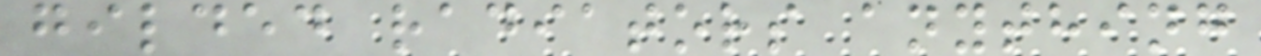gilded radiators anything
